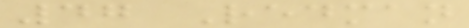47 Redman
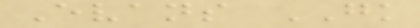Evans GK
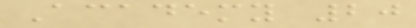Academy 20
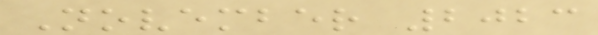November 2023
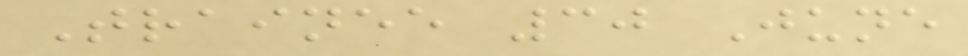Trainee 30 June
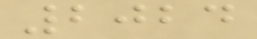2024
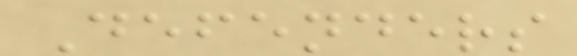Defenders
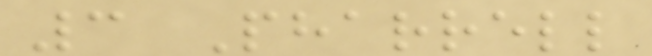3 Pharrell
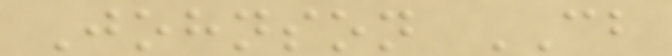Johnson CB
